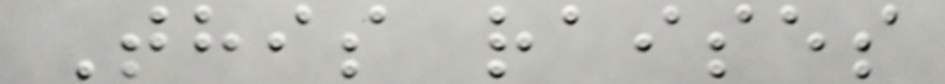This raises
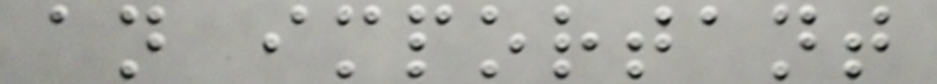an important
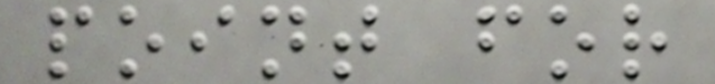point for
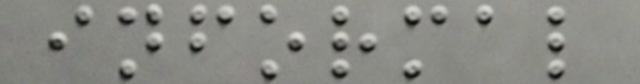informal
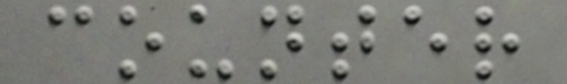counter
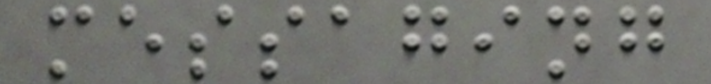messaging
